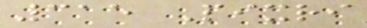315 Pixri
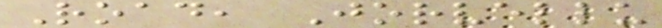Road, Jorvellu
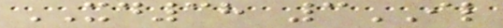XD38 3IL
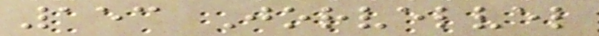153 Jorvelvel
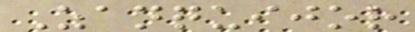Zanquijor
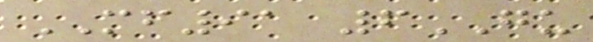MF91 6GU
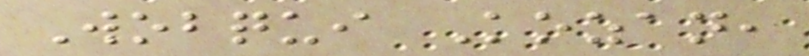Wobqui Kozan,
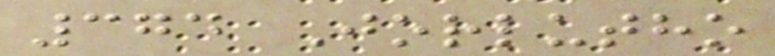374 Jorlutho
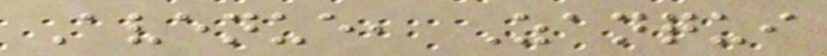Avenue, Zanqui
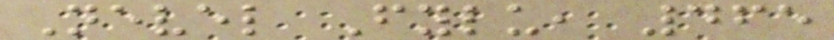Nevel Fylu, 465
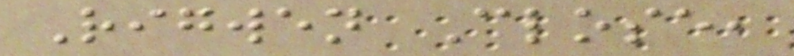Rigwen Close,
